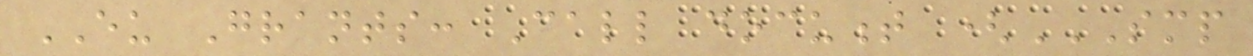EU Grants: Call document (SMP
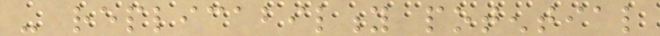- replicability potential
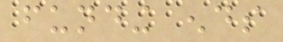funding ends
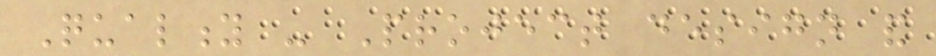Quality - Project design and
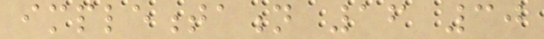implementation 16 30
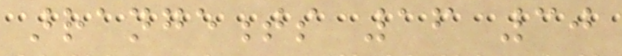arrangements 16 30
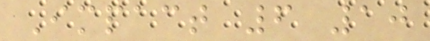Impact 6 10
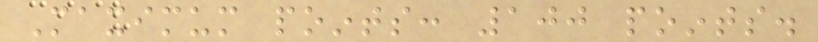Maximum points: 100 points.
